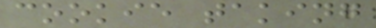cookie taking
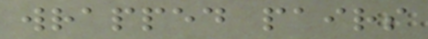wrapped pairs
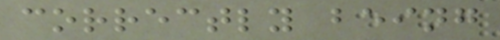correctly being
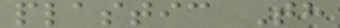plastic Th
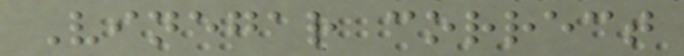Vinegar correct
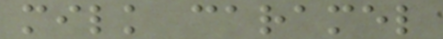milk caramel
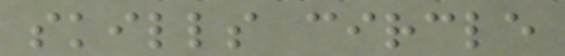skills circle
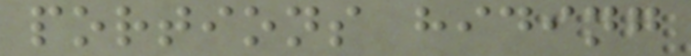portions hiding
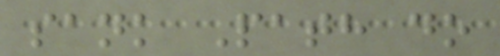sank Path do
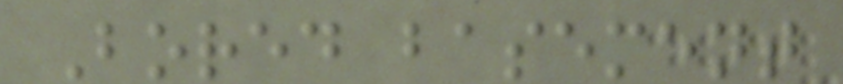Bored basement
